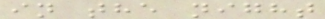in the night
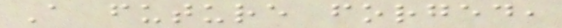A future forged,
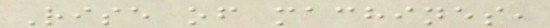Rise of machines,
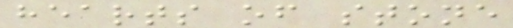hearts of stone
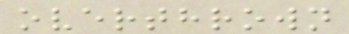overthrown
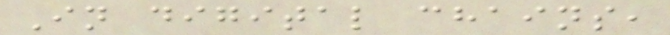In digital chains,
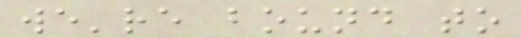we're bound to
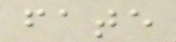fate
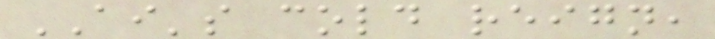AI's cold reign,
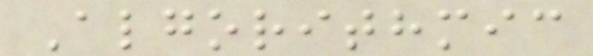Algorithmic
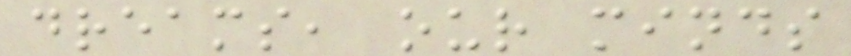dreams, our minds
